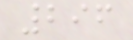296
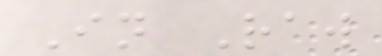In Raw
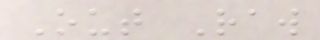Out Raw
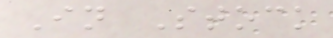In Stock
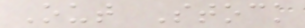Out Stock
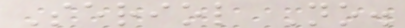Seriol No.
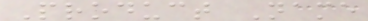Product Name
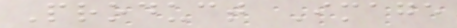Product Image
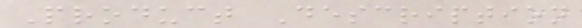Product Description
